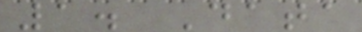1. Data
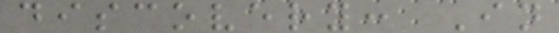discovery: In
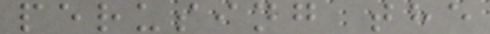perusing the
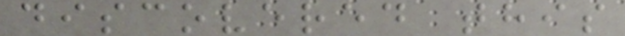discovered this
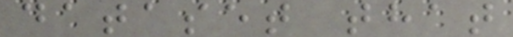dataset that
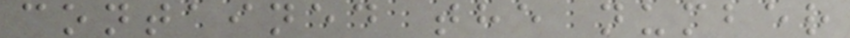contained the number
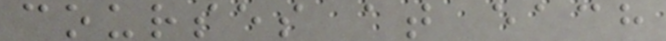courses at each
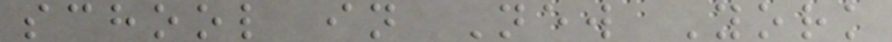school in New York
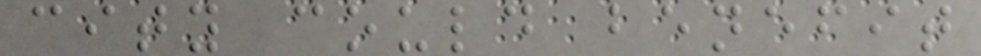city could benefit
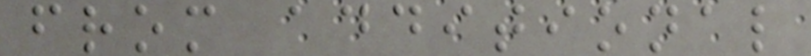from additional
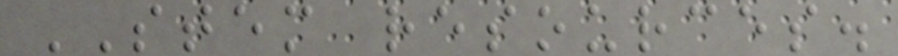STEM resources.
